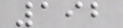192
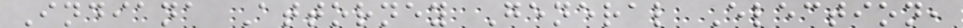Indiana Attorney General Election,
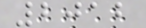2012
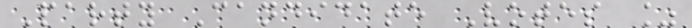Party Candidate Votes %
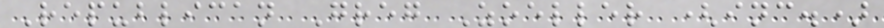Republican Greg Zoeller (inc.)
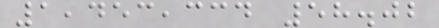1,453,334 58.02
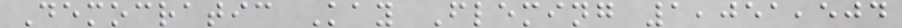Democratic Kay Fleming 1,051,504
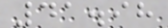41.98
